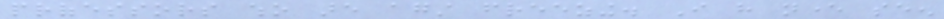professors who are against freezing. I have never seen
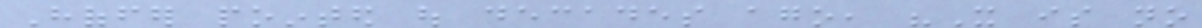Hoffer pointed out decades ago, "It is no
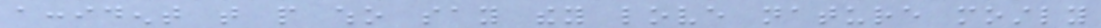accident that people who say they love nature mostly
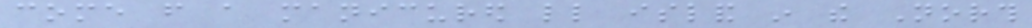come from a manicured little island in the North
